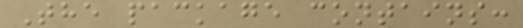The package contains:
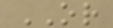OR
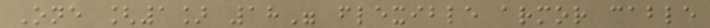One [1] 18" flexible armor cable
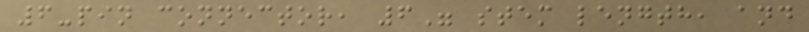6-pin connector, 6" stem length, and
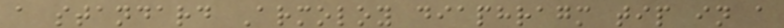a standard Armoloy diaphragm tip in a
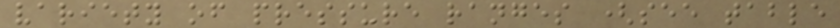variety of pressure ranges (see table
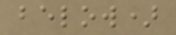below)
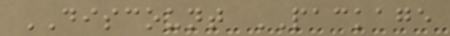DISCOUNT PACKAGE
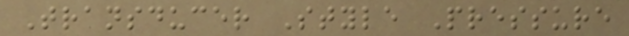Transducer Style Pressure
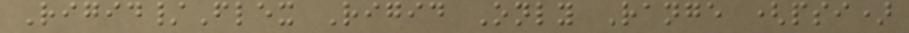Rigid/Flex Rigid Only Range (psi)
